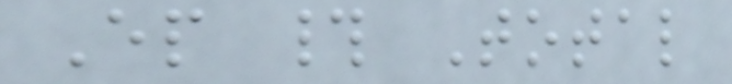Ep # Total
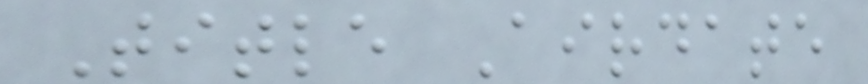Title Airdate
